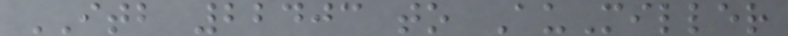ITB 22403 to AuMiller
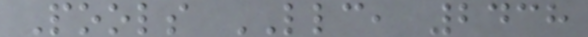Pools LLC, 2438
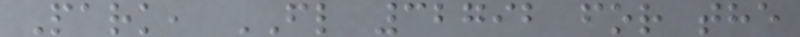Park, FL 32792 for the
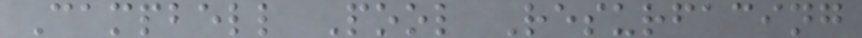Campbell Pool Resurfacing
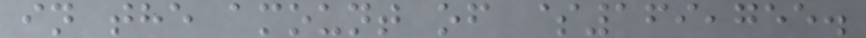in the amount of $169,755.
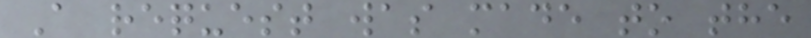A request was made to the
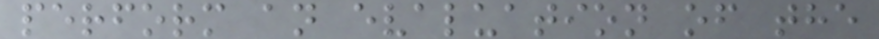perform an evaluation of the
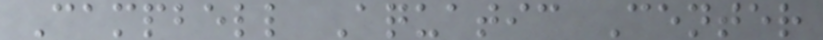Campbell Aquatic Center
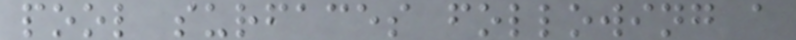pool surfaces following a
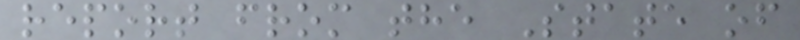report from the State of
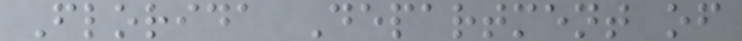Florida Department of
